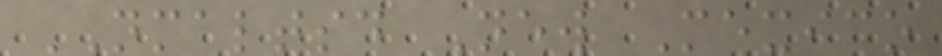NMALTSD New Mexico
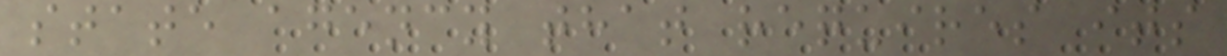state agency that requires its
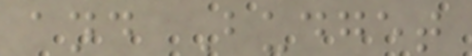and Budget
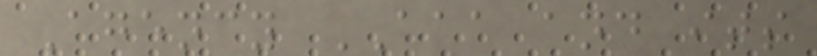Agency AAA and its
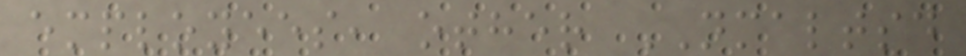employees, other NMALTSD
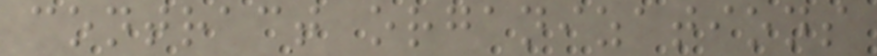contract organizations
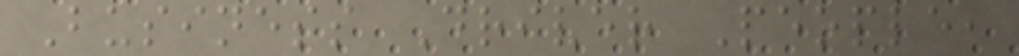Business Driver People,
